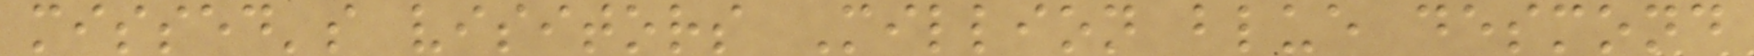missed's visitors Million blue desmond
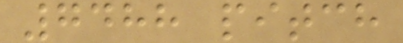7488 pitch
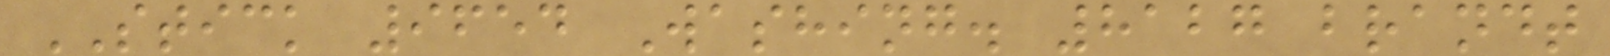STICK 9654 Washing. 8127 brandt
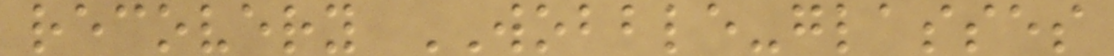recovery WOBBLE-glasses
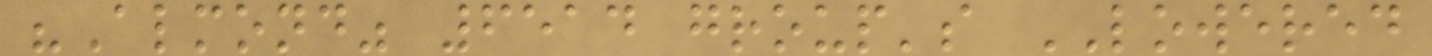"Almond" 6514 group's LOWERED
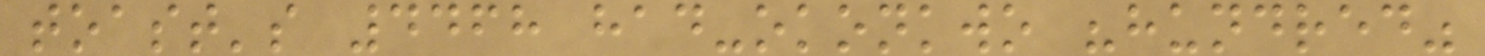toast's 4468 had-okonkwo "hundred"
